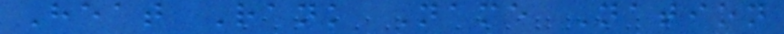Heat Rank Name Nation
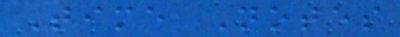Time Notes
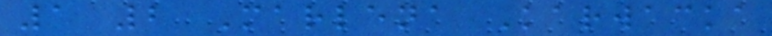1 2 Marlena Karwacka
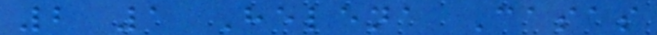2 1 Helena Casas
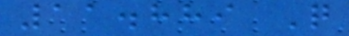11.889 Q
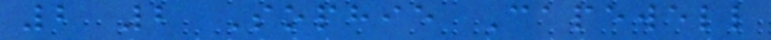2 2 Sophie Capewell
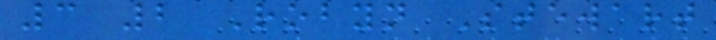3 2 Robyn Stewart
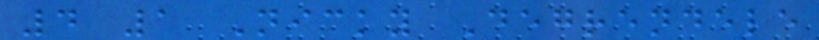4 1 Nicky Degrendele
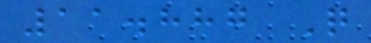11.887 Q
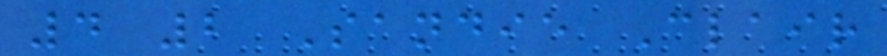4 2 Sandie Clair
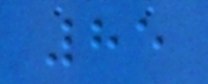85
